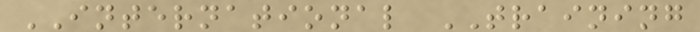INTERNATIONAL TRAINING
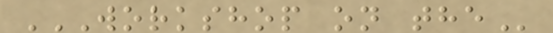WORKSHOP ON THE
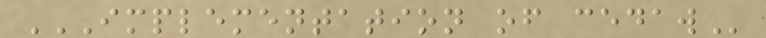IMPLEMENTATION OF CEDAW
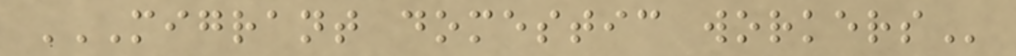MIGRANT DOMESTIC WORKERS
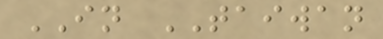IN TAIWAN
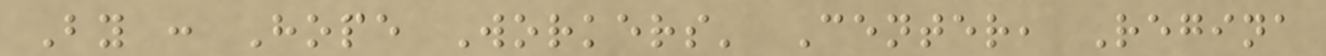By : Hope Workers' Center, Regina
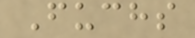Fuchs
